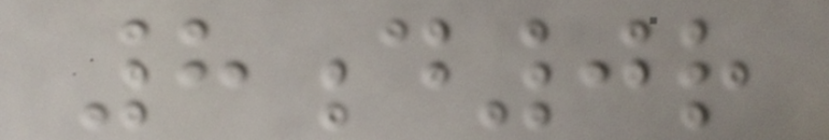8d0r
